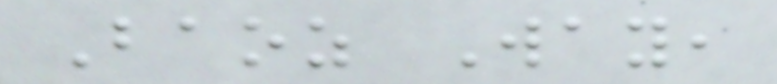Baoz Way,
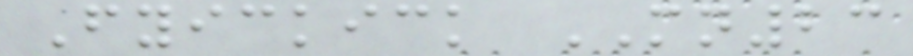Fyickick MN23
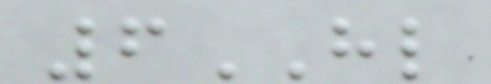6HL
